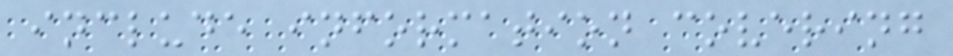include information covering
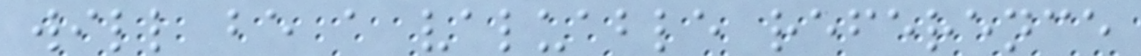will be a valuable reference
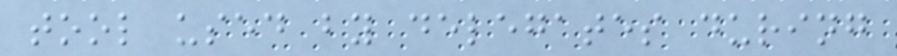tool used by delegates during
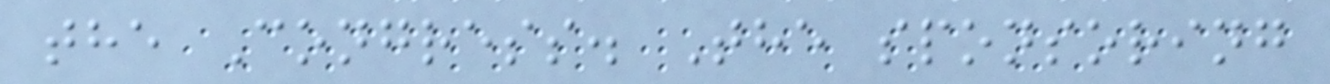the Congress. The sponsoring
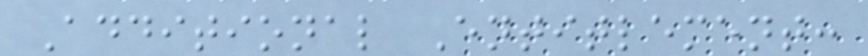Additional Entitlement:
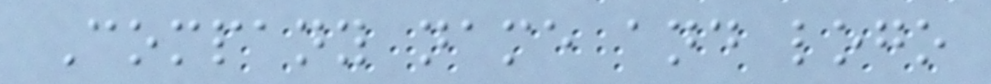Company name and logo
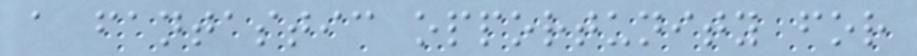a fantastic opportunity for
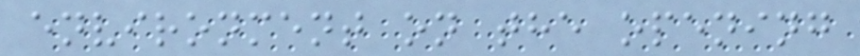environment on the opening
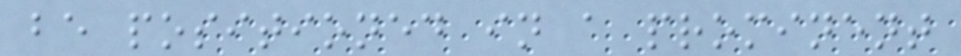be positioned in a prominent
